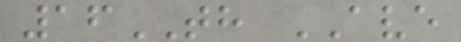16TH AVE
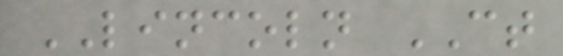LINCOLN CT
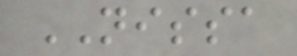NISSA
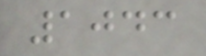1043
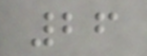26
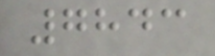7843
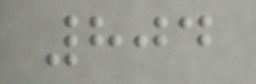804
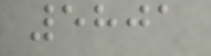5801
